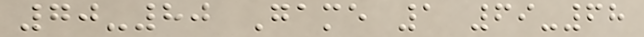70-80 Game 1 69-68
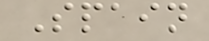Spain
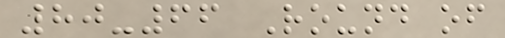80-66 Round of
